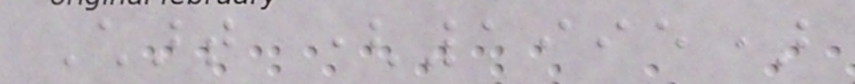Chart (1995)
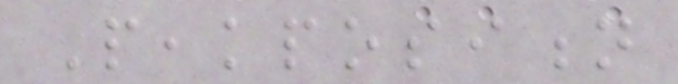Peakposition
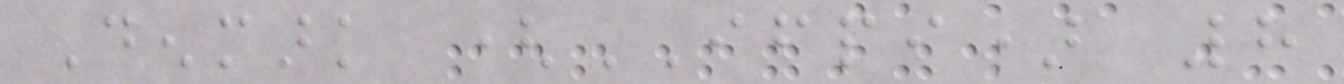Denmark (IFPI) 8
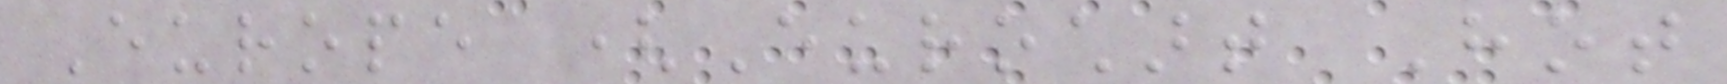Europe (Eurochart Hot
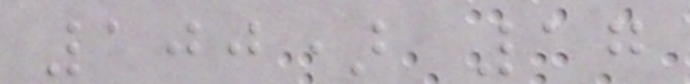100) 17
